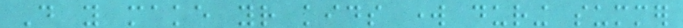Do you make your kids work during summer
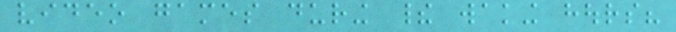video games during their waking hours?
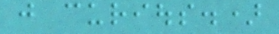just curious.)
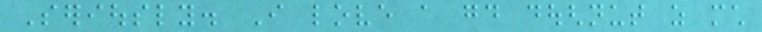Seriously. I love a good doughnut as much
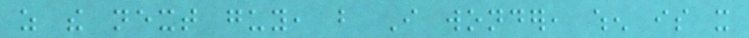as the next guy, but I wonder, when is it
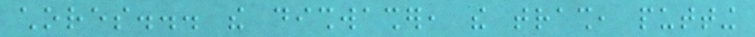chores... the dishwasher, the trash, putting
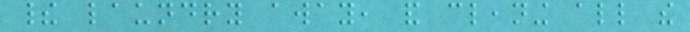their laundry away, and cleaning all the
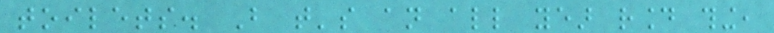toilets. But that's an all year round thing,
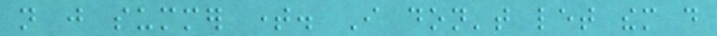not just summer time. I don't let them do
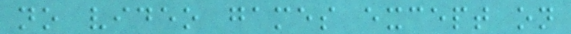no video games except on
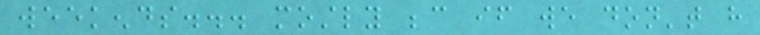weekends... mostly because if we don't have
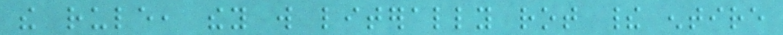the rule, they will literally rot their entire
